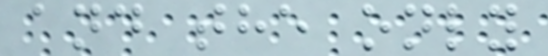and the only
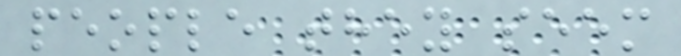people they seem
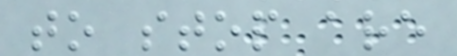to stop are
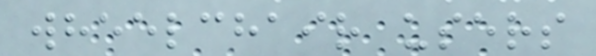wheelchair users
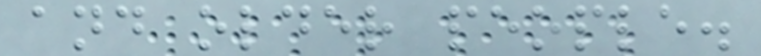and older people.
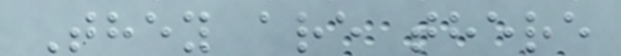They are there
